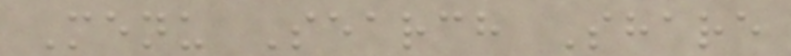Menu Search Share
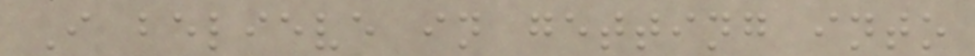I believe in getting into
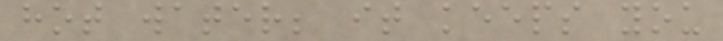hot water; it keeps you
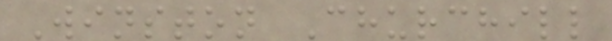Winston Churchill
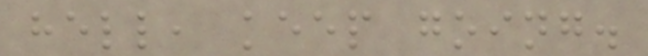hell, keep going.
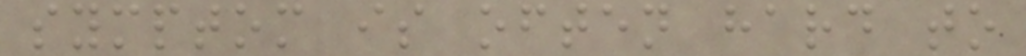symptom is often hard to
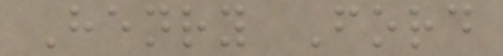Henry Ford
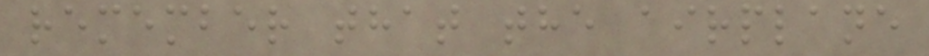remember that the airplane
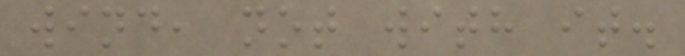wind, not with it.
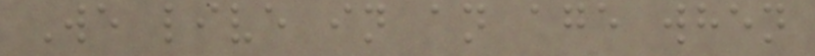We live in an age when
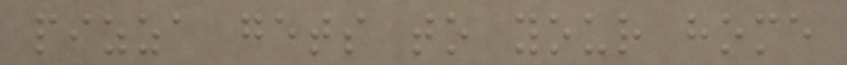pizza gets to your home
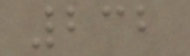232
